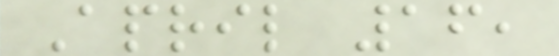April 16,
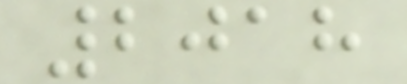2018
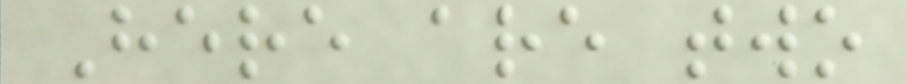Here are two
